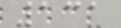131
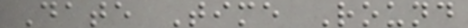Date Time Round
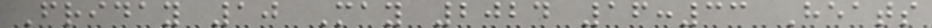Friday 10 May 2024 16:33 Heats
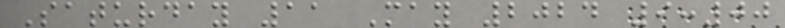Saturday 11 May 2024 9:00
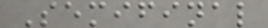Semifinal
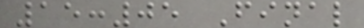15:05 Final
